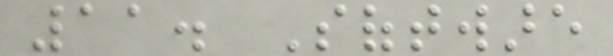11. Software
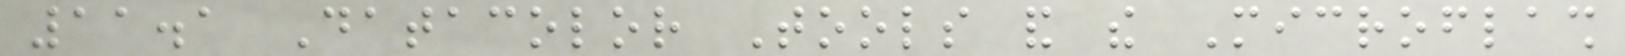11.1 Datacolor Tools and the Microflash
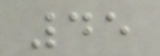45
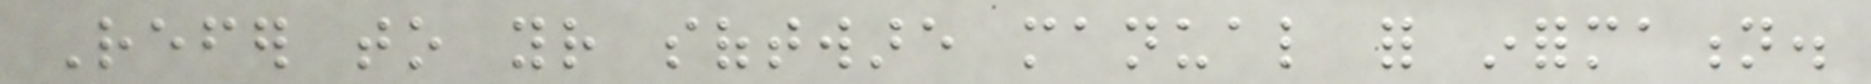Refer to your software manual for information.
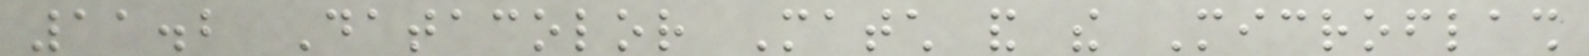11.2 Datacolor Match and the Microflash
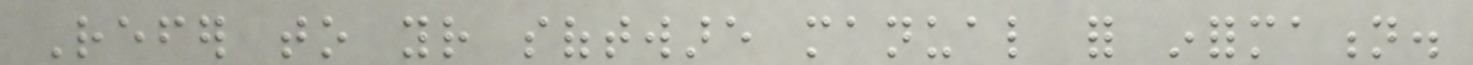Refer to your software manual for information.
